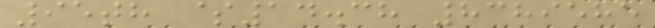95th $14.38 8389585
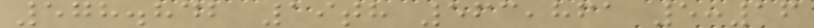578.842 19th 563,861 5:16
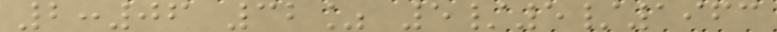2:06 32% 5/5/1963
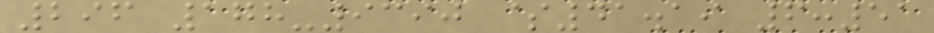296 178-9390 $41.19 6:51
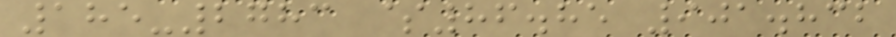185-2783 $86.85 901.832
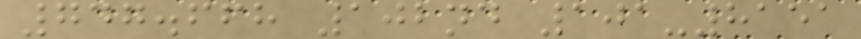747.668 102nd 101-8151
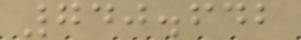740.642
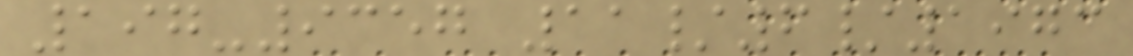197-9357 11/6/1973
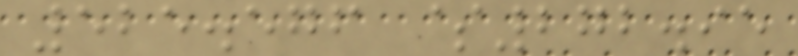525.576 $272.95
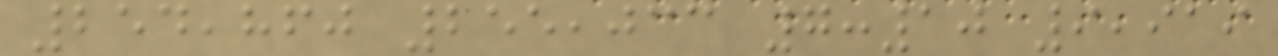254,860 255,033 7:10 9,919
